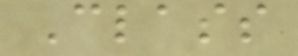Class
